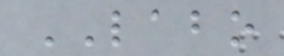LABO
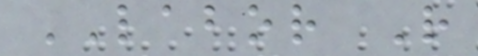LABOR R
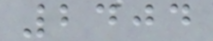2404
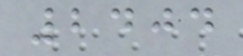2404
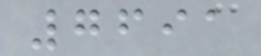7691
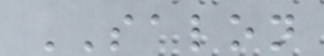SALON
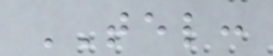TEL:
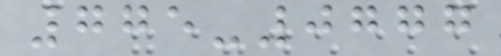775-0777
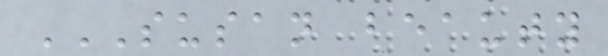SUSAN BEAUTY
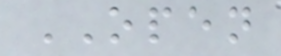OPEN
